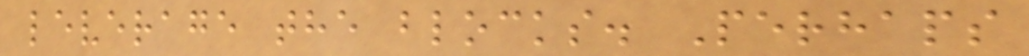leverage the blocks. Perhaps
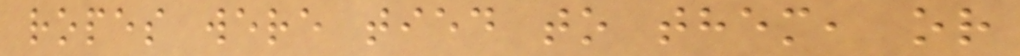ropes were tied to them, or
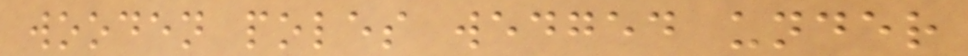wooden poles wedged under
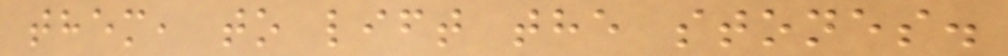them, to lift the stones.
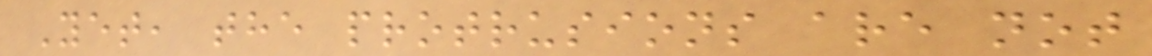Yet, the protrusions are not
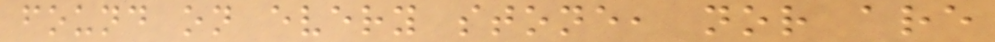found on every stone, nor are
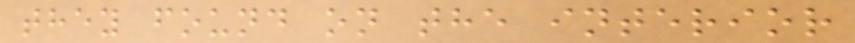they found on the interior
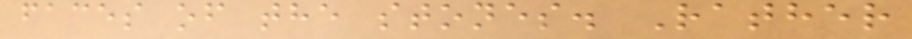faces of the stones. Rather
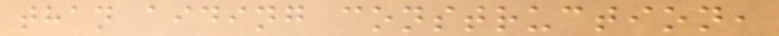than aiding construction,
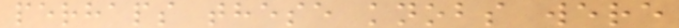perhaps these knobs were
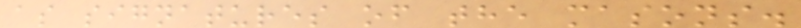as signatures of the masons.
